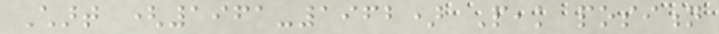Chart (1961-1962) Peak position
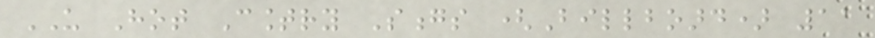US Hot Country Songs (Billboard) 11
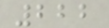222
